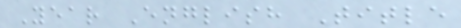Year English Title
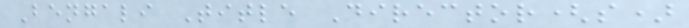Bengali Title Director(s)
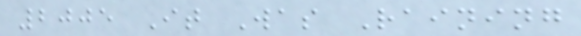2005 It Was Raining
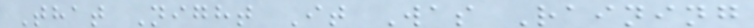That Night It Was Raining
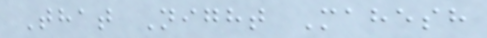That Night Mahesh
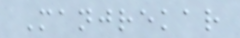Manjrekar
